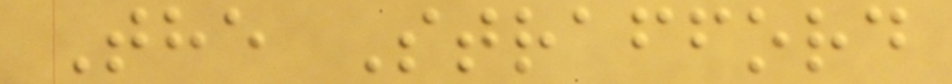The Strafford
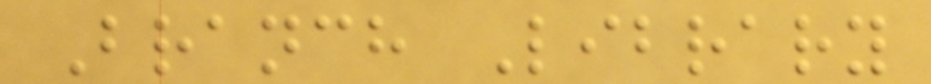Branch Library
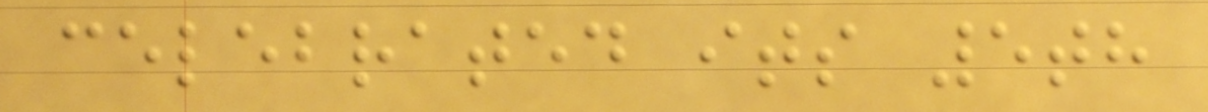celebrated its 5th
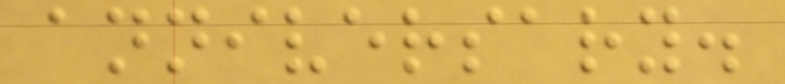anniversary.
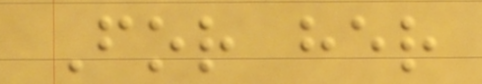For her
